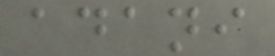adani
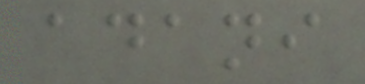adani
